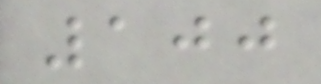100
